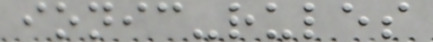ionic-rules
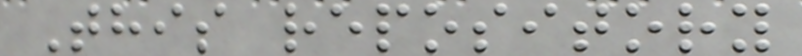This repository
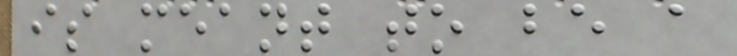is meant to be a
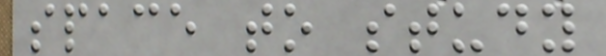space to study
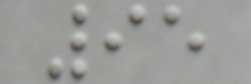95
